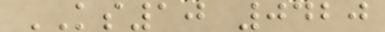KS10 0420
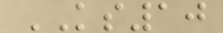KS10
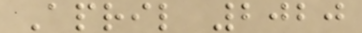April 2020
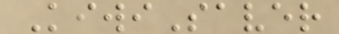KiwiSaver
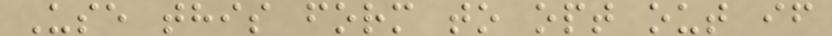Use this form to opt out if
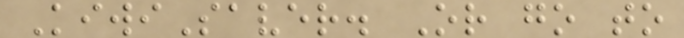KiwiSaver. Or go to
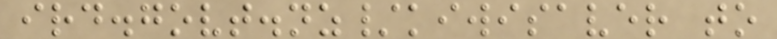ird.govt.nz/kiwisaver to
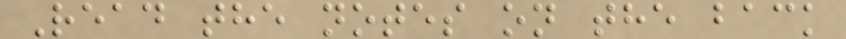Read the notes on the back
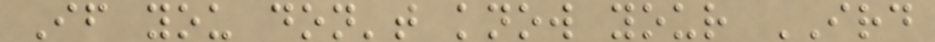If you don't know your IRD
